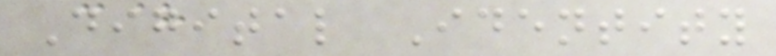Digital Identity
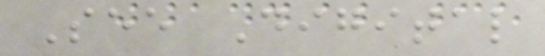See Digital
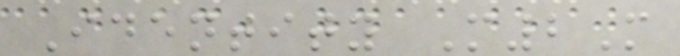Identity M2M
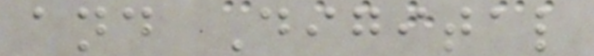and Digital
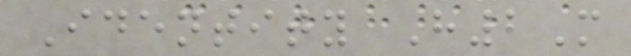Identity H2M
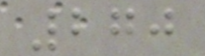270
